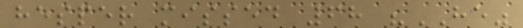hesper missed 68 "HE"
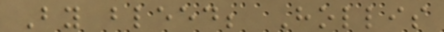By bleed; Hollis
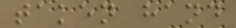taken hand
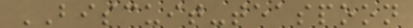BISCUIT-teaspoon
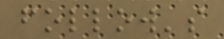follow's
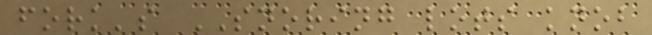fork's SNORING lots knob
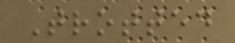Trotted
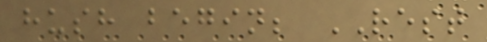hush begin; REST
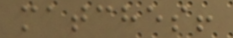matches!
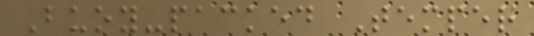Buoy-packed Temper
